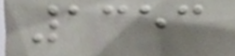1353
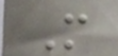M
